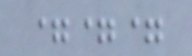===
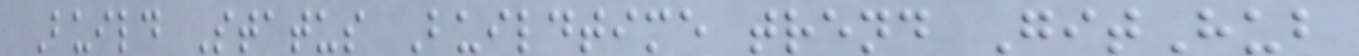Build Status Buildtime trend GitHub
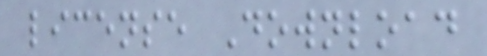license Download
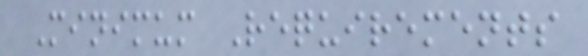Minimum Requirements
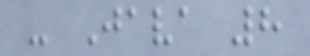- Java 8
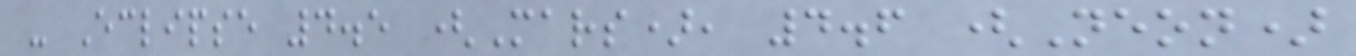- Eclipse 4.5 (Mars), 4.6 (Neon)
